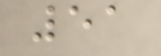51
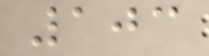103
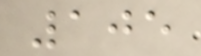105
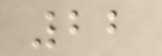22
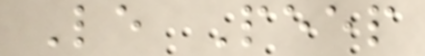Le Peep
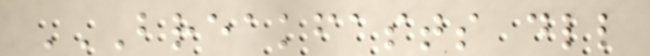BREAKFASTS DLL
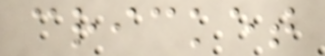cricket
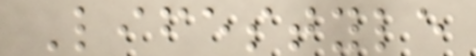Lifestyle
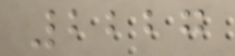2227
